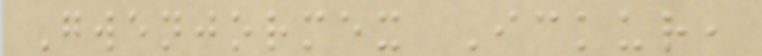Gwenjormex Ickur,
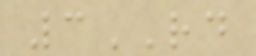3RD
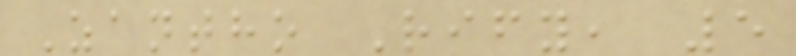Zantho Rify, 5
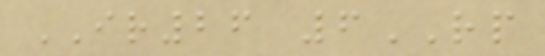IR26 6RP
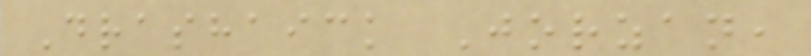Drashaick Jorzan,
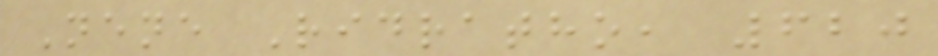Nene Ridratho, 620
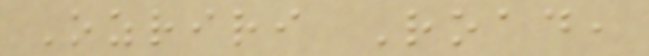Ozriri Road,
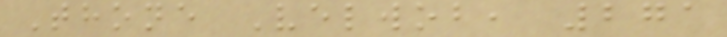Thone Velwob, 271
